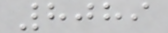8089
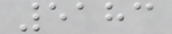5183
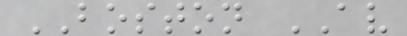BOSTON AV
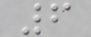6
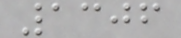1306
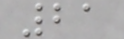21
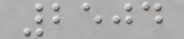2504
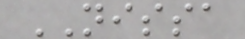NISSA
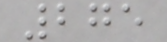275
